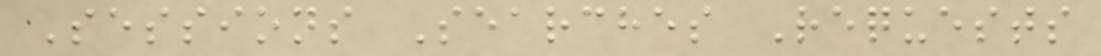Sessions Searches Requests
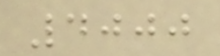4000
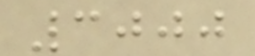3000
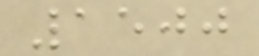1500
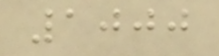1000
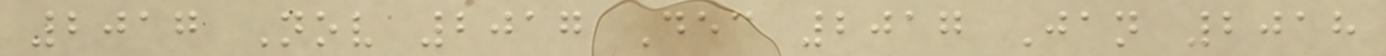2017 Nov 2017 Dec 2017 Jan 2018
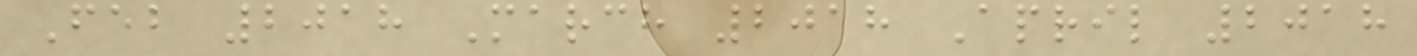Feb 2018 March 2018 April 2018
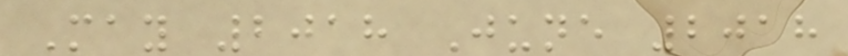May 2018 June 2018
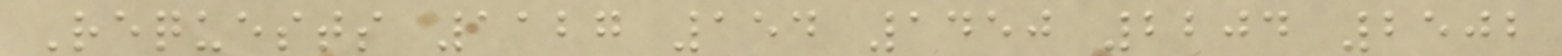Requests 1127 154 1450 2204 2502
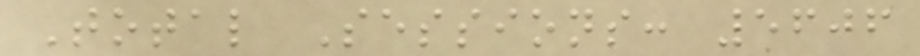Total Sessions: 5606
